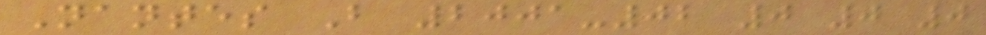Nantes B 2001-02 0 0 0
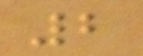2
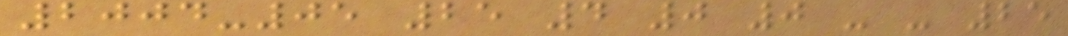2004-05 25 4 0 0 - - 25
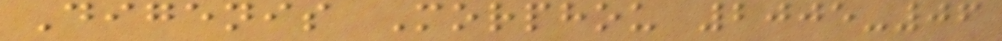Digenis Morphou 2005-06
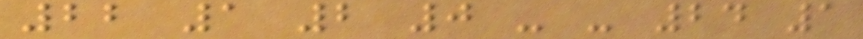22 1 2 0 - - 24 1
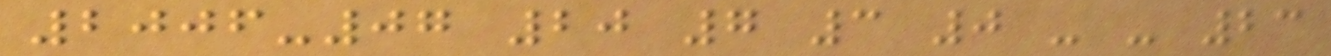2006-07 20 7 3 0 - - 23
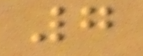7
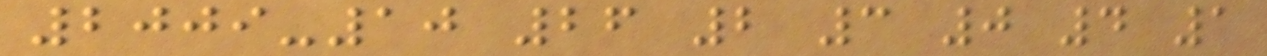2009-10 26 2 3 0 4 1
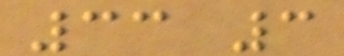33 3
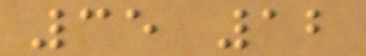35 12
